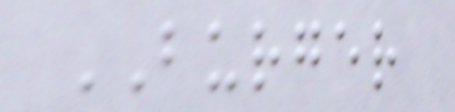BURGER
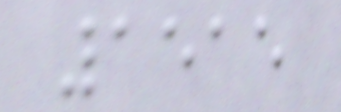1515
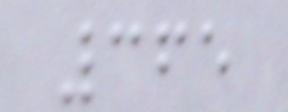365
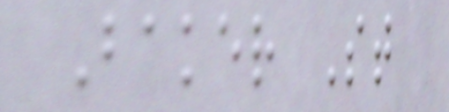Baker St
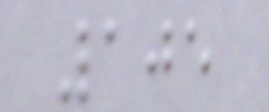105
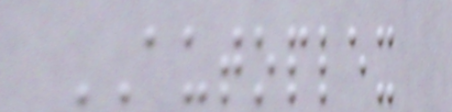AUTOPLEX
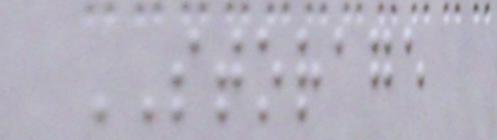STORAGE
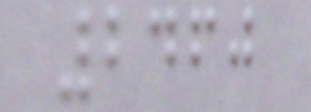2460
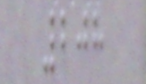208
